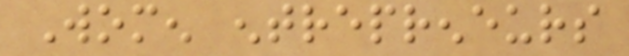Women entrepreneurs
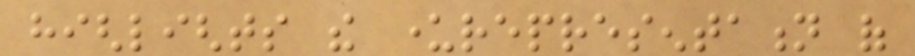highlights the underrepresentation of
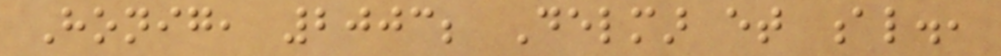Honig, 2003; Delmar et al.,
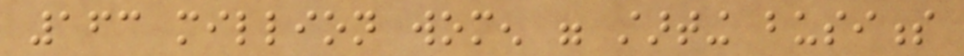163 million women were starting business
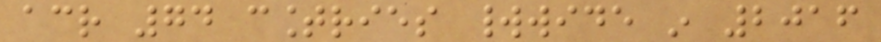across 74 countries worldwide in 2016
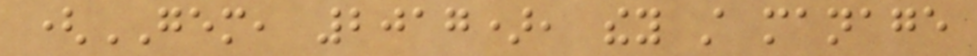(GEM, 2017), they still manage
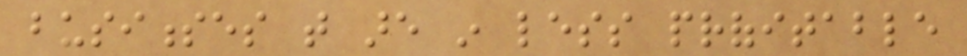businesses that are in less profitable
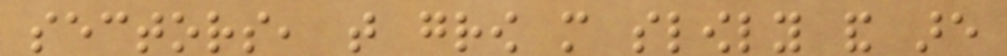sectors, that grow more slowly and are
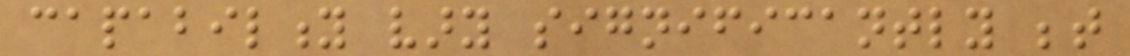capability vary significantly between
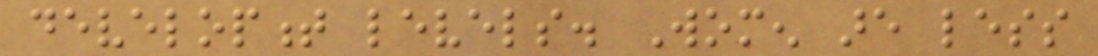development levels. Women are less
